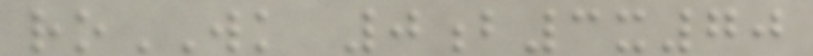roWK 0b3x70
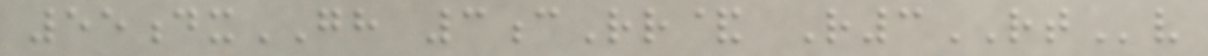55dxGH 3cRr& R3RTv
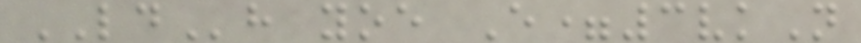LDh yoe E=3vkN
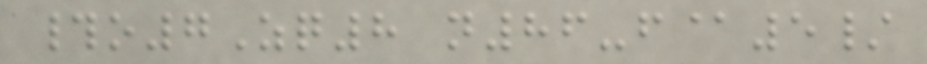#o7Zq8 n86-f@5/
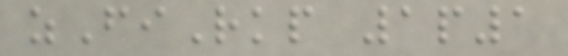zFiRkp 1p1
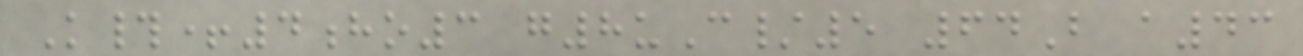K#+4ho3 g8uC/5 64B a43
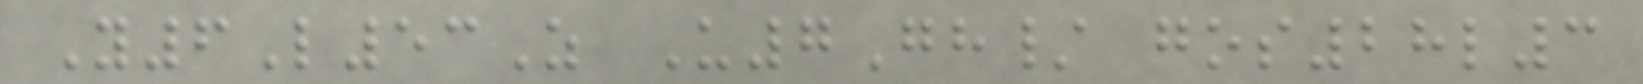Y6L53Z U7Gh/ gos28l3
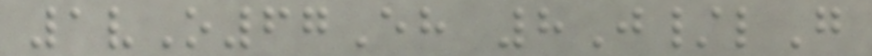1vO67Eh 8J/lG
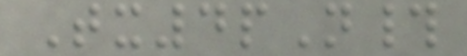Tx4pN#
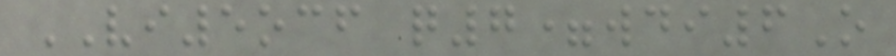VI5ocf q7=wdi6O
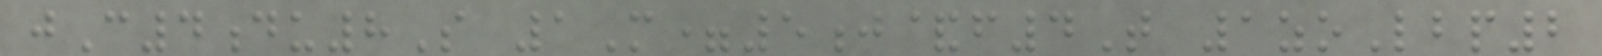jC4du8S 1M=5j&f4T 1zoLbp2
